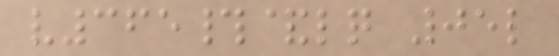v365#&lq 05l
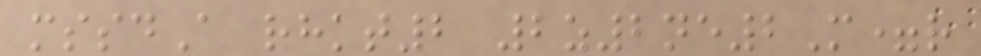mssdA rhkt2 2z2ne2M=r
